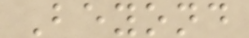Beyond
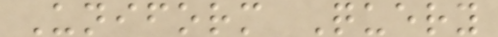Uniform Query
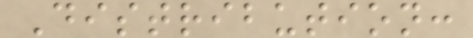Distribution:
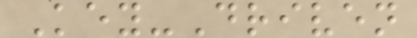Key-Driven
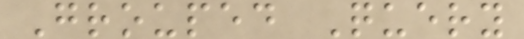Grouped Query
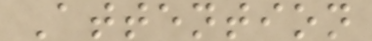Attention
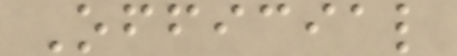Official
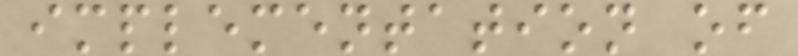implementation of
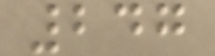247
